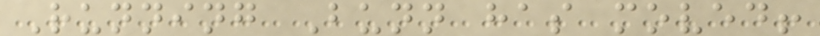Running Bunn has moved!
